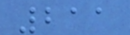211
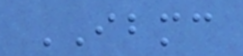IBMC
